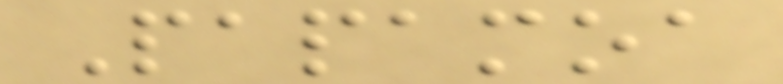Papamoa
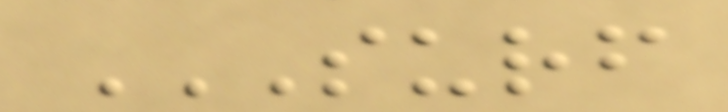SURF
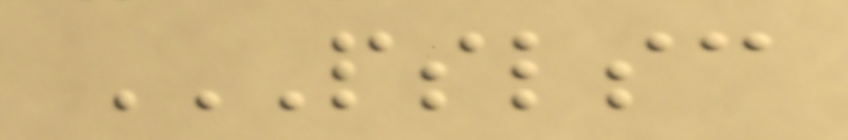PSLSC
